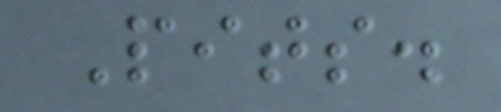Pits.
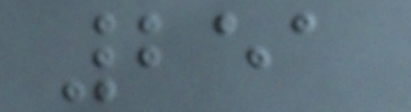251
